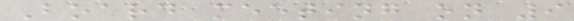Board meeting on 9
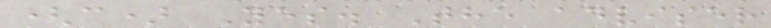(c) Yes. The adviser
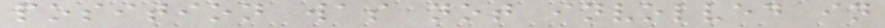position was not involved in
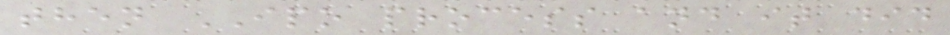then IPO process and it did
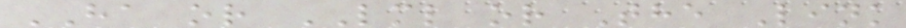HA or LML or The Link
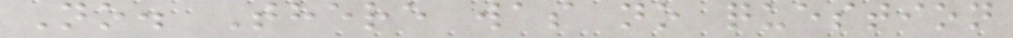No. There was no question
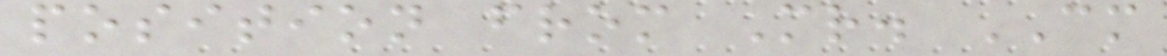position from Mr. CM
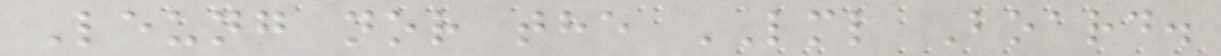Leung nor the LML Board.
